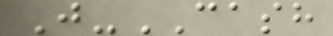J-CASH
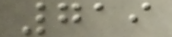719
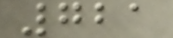721
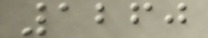1260
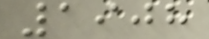1908
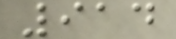914
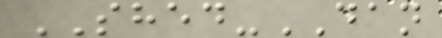SHED-DAN
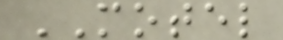MOTEL
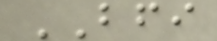BFI
